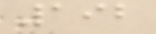192
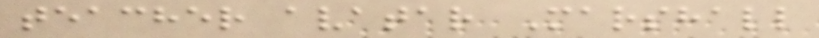teacher avatar Marshall
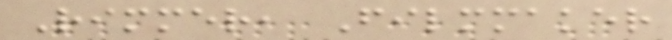Rimmer, Filmmaker
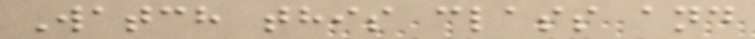Watch this class and
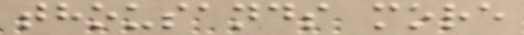thousands more
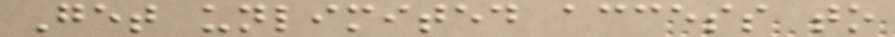Get unlimited access to
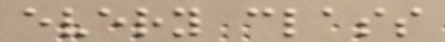every class
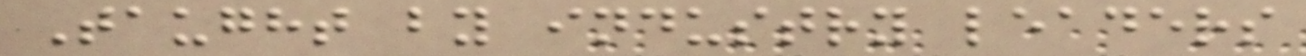Taught by industry leaders
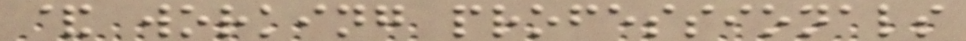& working professionals
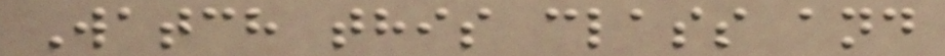Watch this class and
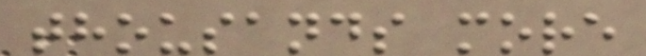thousands more
